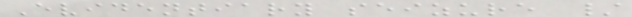Evidentiary seizure /
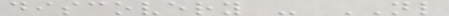discovery - NL
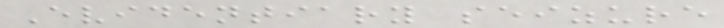Evidentiary seizure
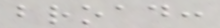broad:
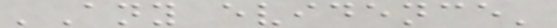'Any evidence'
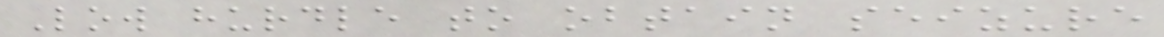Low hurdle to obtain seizure
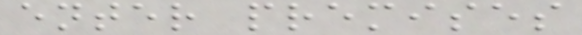enter premises
